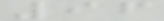96
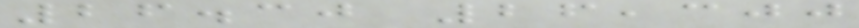26.30 26,300
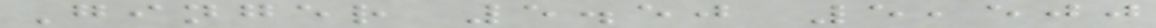Ginger 5.50 5,500
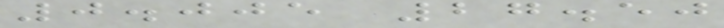0.005 27.50
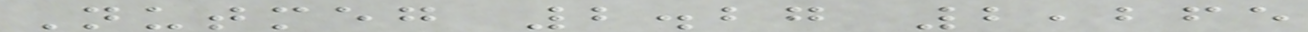Nutmeg 2.27 2,265
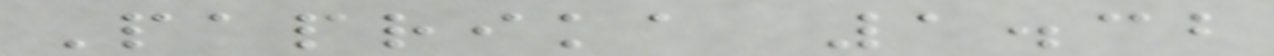Paprika 1.32
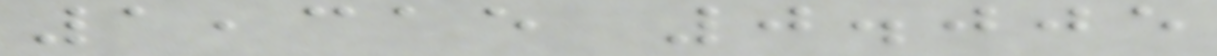1,315 0.005
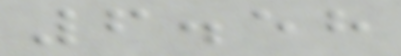6.58
